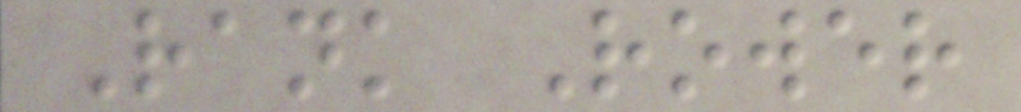Rank Rower
